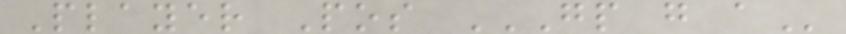Player Pos GP G A
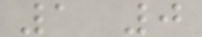1 0
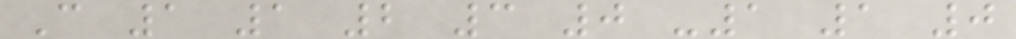C 1 1 2 3 0 -1 1 0
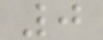0
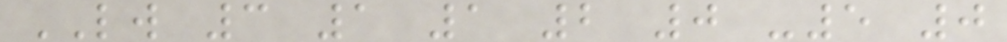LW 3 1 1 2 0 -5 0
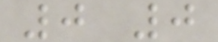0 0
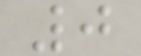0
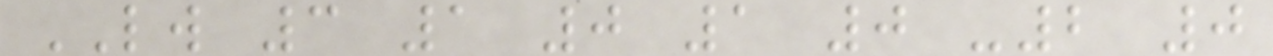LW 3 1 0 1 0 -2 0
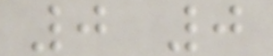0 0
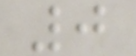0
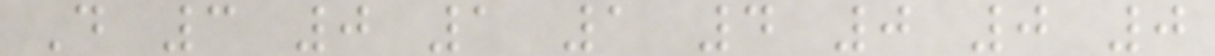D 3 0 1 1 4 0 0 0
